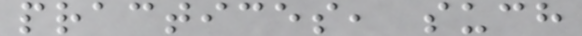practices, such
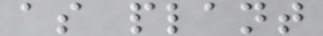as plant
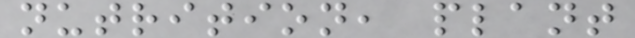nutrition, plant
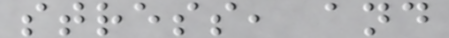stress, and
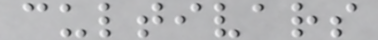cultivars
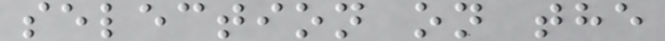selection on the
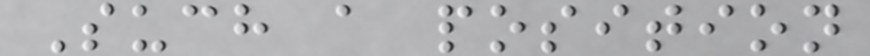Such a position
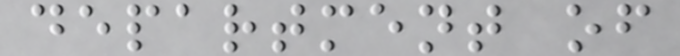department of
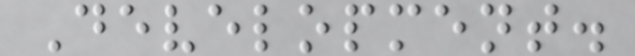Development.
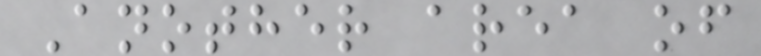Another area of
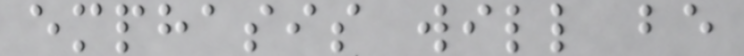emphasis will be
